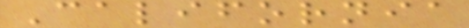California
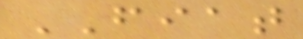FIAT
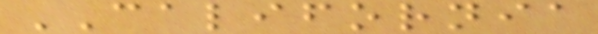CALIFORNIA
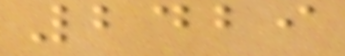2429
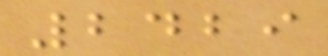2429
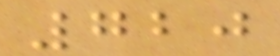720
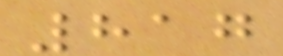817
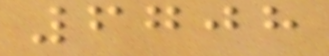6708
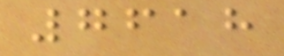7618
